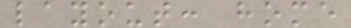layout: home
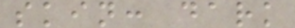skin: dark
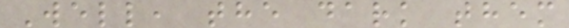Well, the dark them
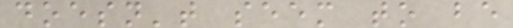doesn't seem to be
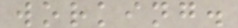working.
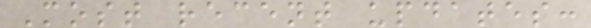Most recent updates:
